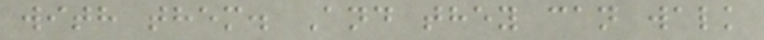with them. And they can walk
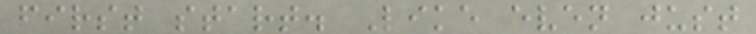first start. Like even just
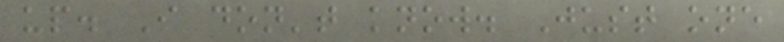up. I don't know. Just one
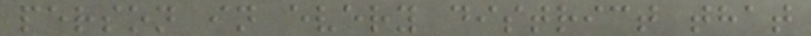person in every district that
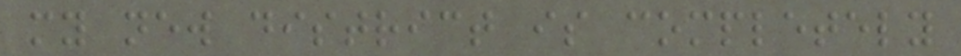my new district is completely
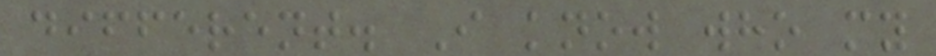different. I know who my
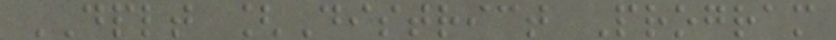DPLT [District Program
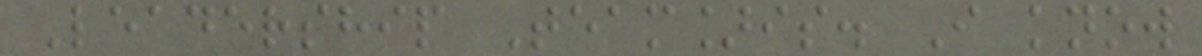Leadership Team]is. I know
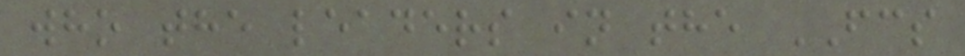who the leaders in the FCS
